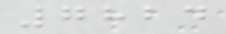7824
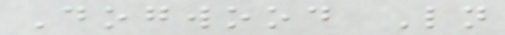Dogwood Ln
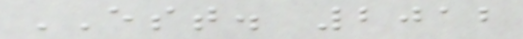EST. 2012
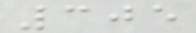305
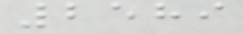2589
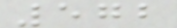572
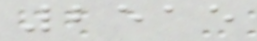2515
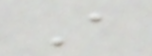A
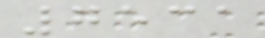7531
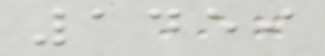1459
